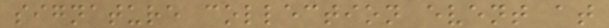signature collection event at
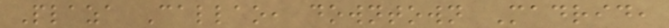Plaza Callao, downtown Madrid,
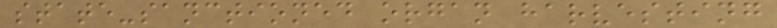state-sanctioned organ harvesting
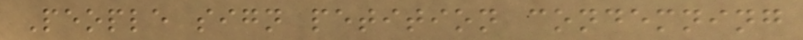People sign petition condemning
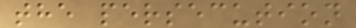the persecution
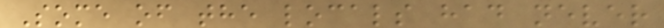Some of the locals had never
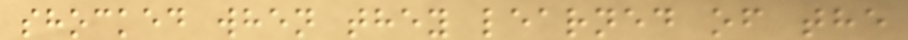shocked when they learned of the
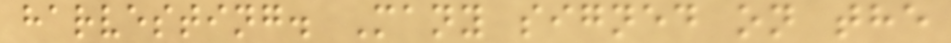harvesting. Many signed on the
